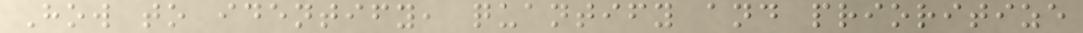How to identify, quantify and prioritize
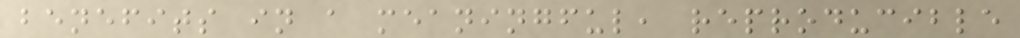benefits in a meaningful, reproducible
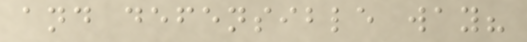and defensible way?
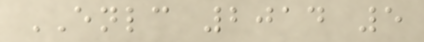ENLC 2014 5
